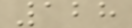128
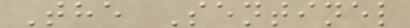The Sentinel
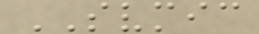SVMIC
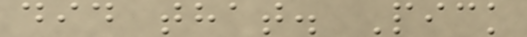did that. Pick
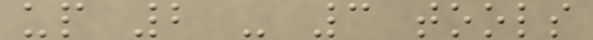up 2 - 3 tools
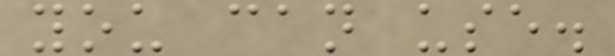you can use.
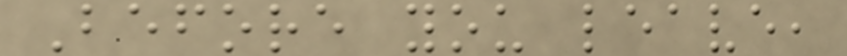Before you leave,
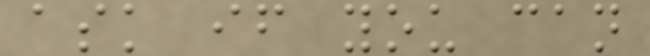ask if you can
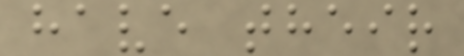have their
